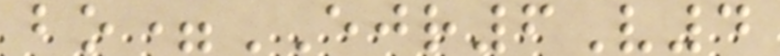bo=EJR6V4
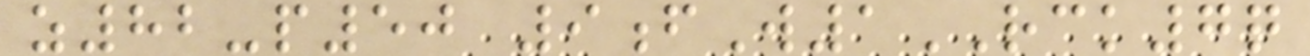z82-p50 9fW1RCK7q
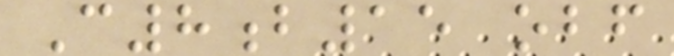C8b15 obf
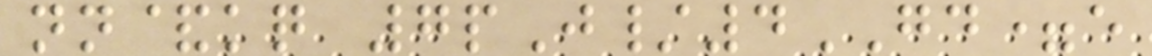nn&kq 7pJ/4GD=e
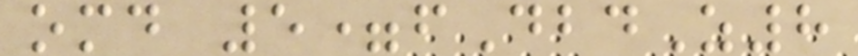omd 5=fDbdZ8
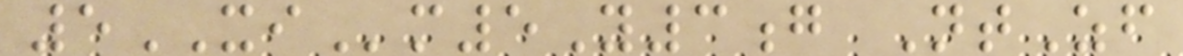5XIm5Y3g NtZf
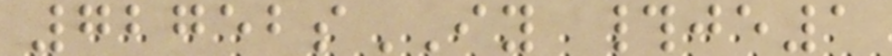72752sIY #je1
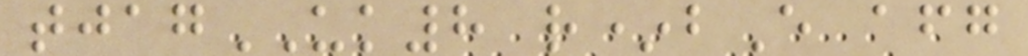tjagUK8 r*bE afg
